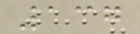137
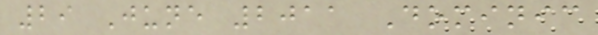29 June 2011 Dominic
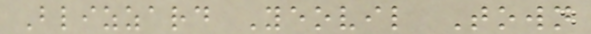Blizzard Yeovil Town
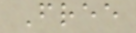Free
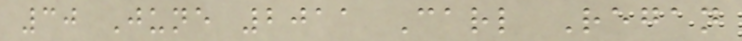30 June 2011 Carl Regan
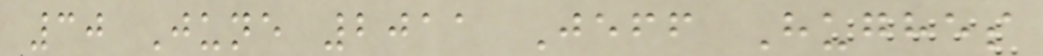30 June 2011 Jeff Hughes
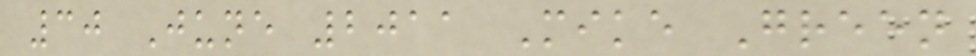30 June 2011 Mike Green
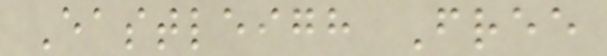Eastleigh Free
